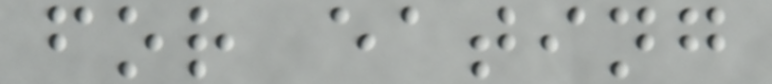for eating
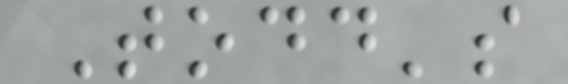Todd's
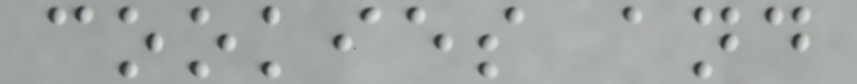cookies and
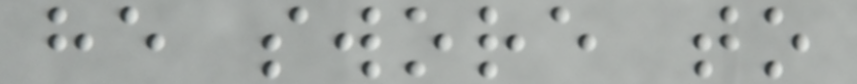he swore to
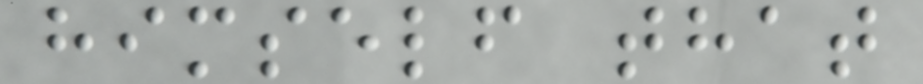himself that
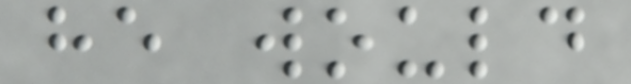he would
